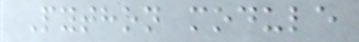Python module
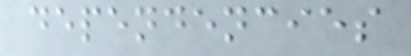dependencies
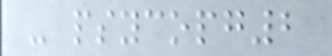- psycopg2
